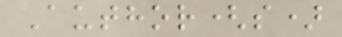Author(s)
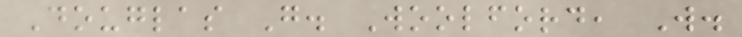Douglas G. Woolford, W.
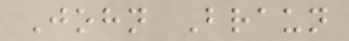John Braun
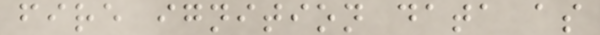fire ignition data as
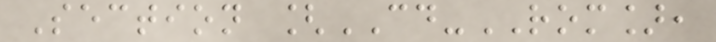Section [CD-ROM],
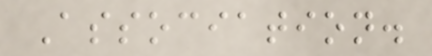Association.
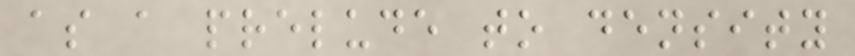as a prelude to density
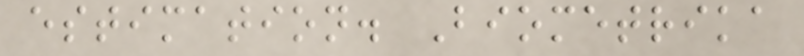estimation. Biometrika
